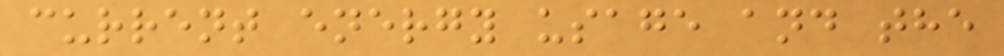current energy usage and the
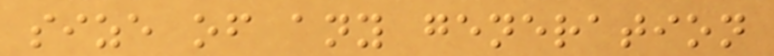size of any generation
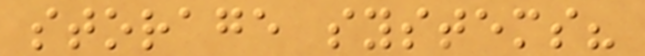storage systems?
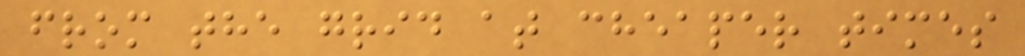from the grid at cheaper times
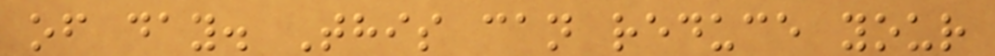of day. This can reduce your
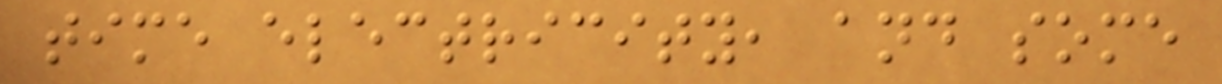time electricity, and some
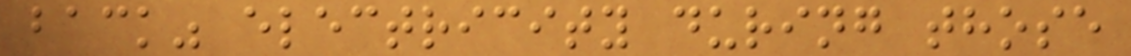back" electricity during those
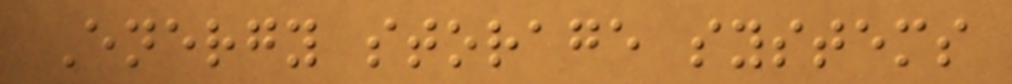Energy storage systems
